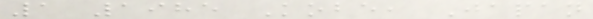1 1985 Kobe, Japan
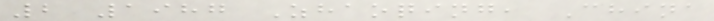2 1987 Zhaoqing, China
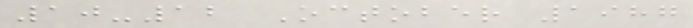10-12 October 1987
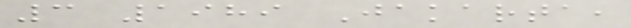3 1989 Jakarta,
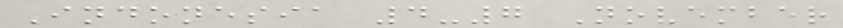Indonesia 4-7 November
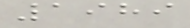1989
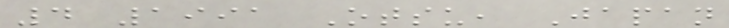4 1991 Otsu, Japan
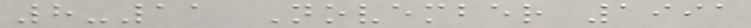8-11 November 1991
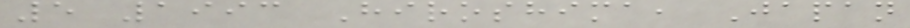5 1993 Hiroshima, Japan
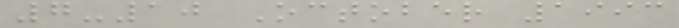7-10 October 1993
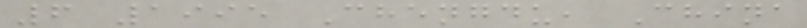6 1995 Chengdu, China
